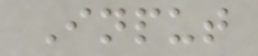Input
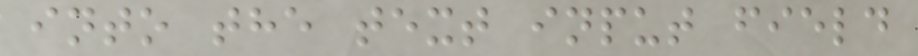into the text input field
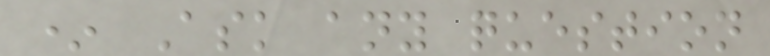* Ask any question
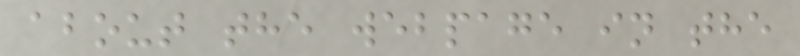about the webpage in the
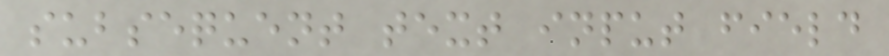subsequent text input field
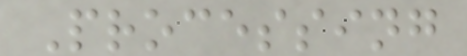Processing
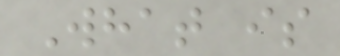What is
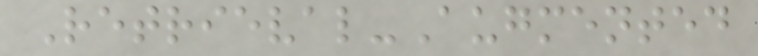Retrieval-Augmented
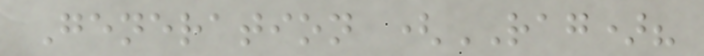Generation (RAG)?
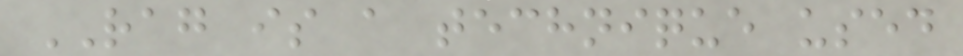RAG is a technique used
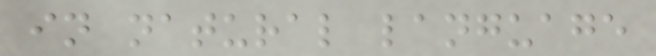in natural language
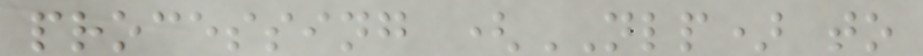processing (NLP) to
